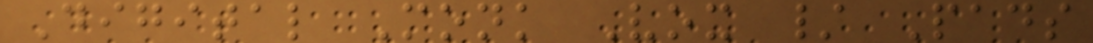Digital Monk Vox / Pads
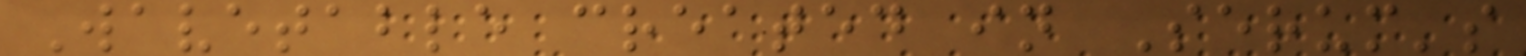Wavetable created in Serum's
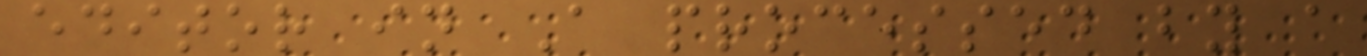editor in A processed by a
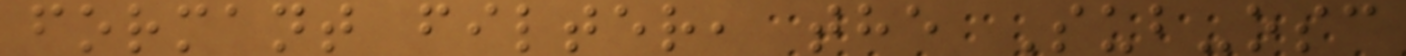formant filter, the Sub-osc
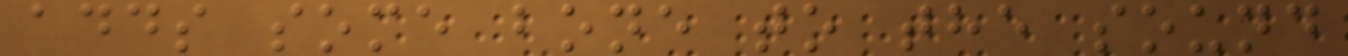adds some bone to the sound
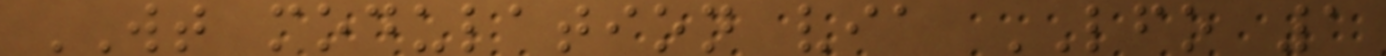WT modulation via LFO 1
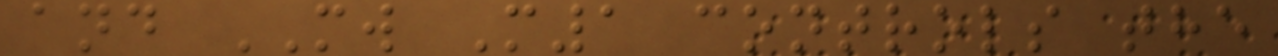and MW M1 controls the
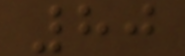80
